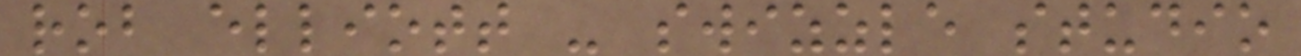rob elliott - swizzle studio
